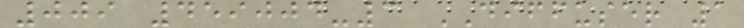009 459004-3 DIFFUSER 1
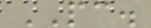PC.
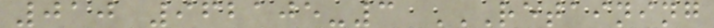010 962105-3 RETAINING
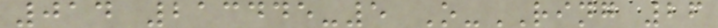014 213445-5 O-RING 26
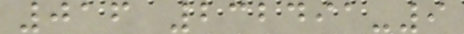016 232491-9
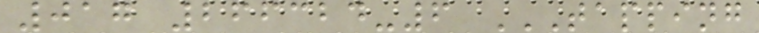017 266324-6 TAPPING
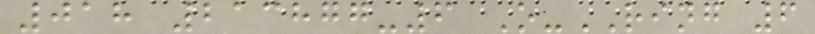018 213877-6 O-RING 6
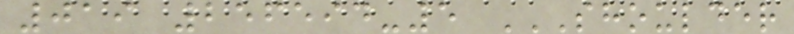019 256594-5 SHOULDER
